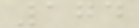174
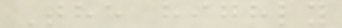The highly
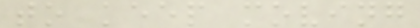to keep moving
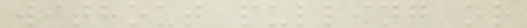without pulling or
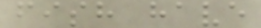fish have
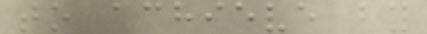to achieve by
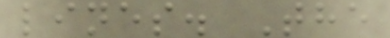lines. The
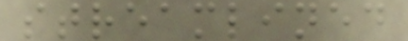streamlined
